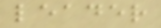leader
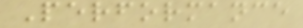Performance
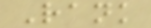Rank
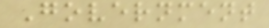Government
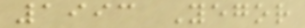1993 Yegor
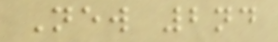New 2nd
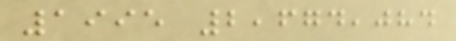1995 2,674,084
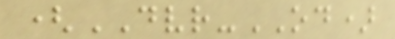(DVR-OD)
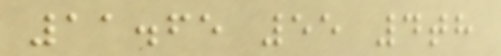11.65 55 4th
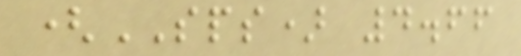(SPS) 4.66
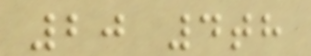20 4th
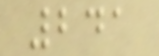241
